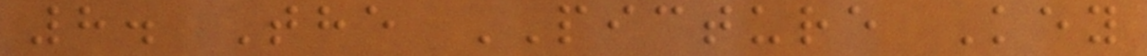8. The PICTURE Key
